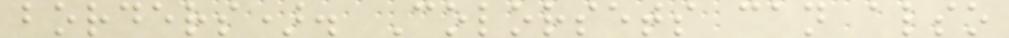borders). Colorsets can also
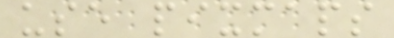use pixmaps
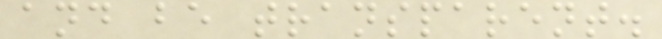and be transparent.
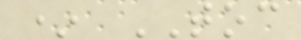* TOC
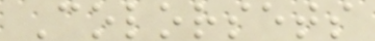Colorsets
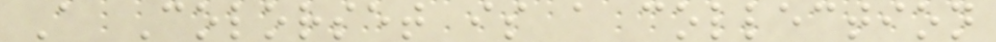A Colorset is a collection
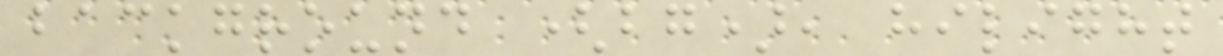background (bg), hilight
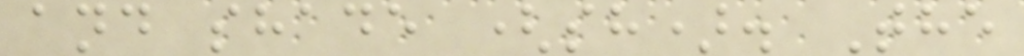and shade (sh). The
